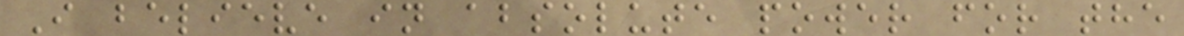I believe in absolute power for the
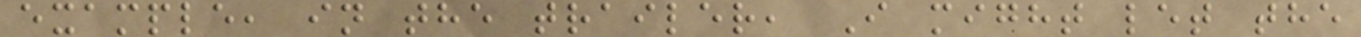example, in the trailer, I might let the
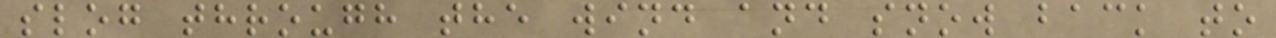slog through the wind and snow back to
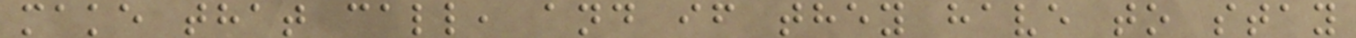make that call, and if they have to stay
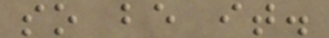so be it.
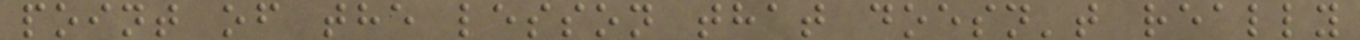point of the lesson that doesn't really
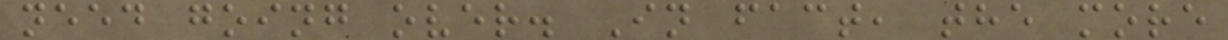need going over. In fact, the more
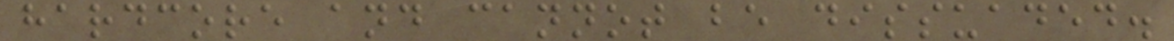hardcore and cannot be dissuaded.
